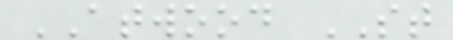ATWOOD ST
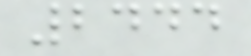2444
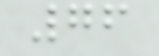76
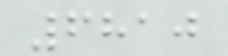6810
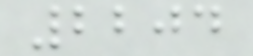2204
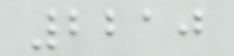2210
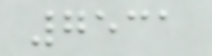7531
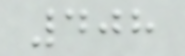408
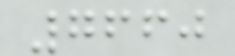7660
